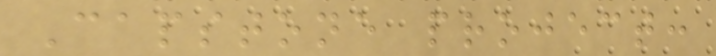Capstone project:
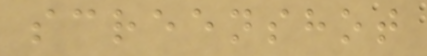screenshot
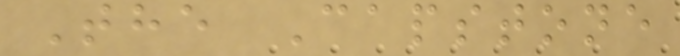The Capstone
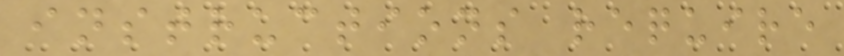instructions require
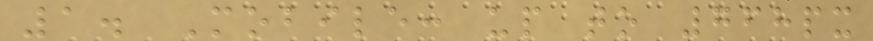1. Mobile: up to 768px
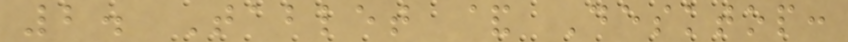2. Tablet & Desktop:
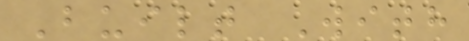Built With
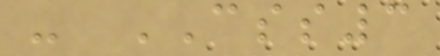- CSS3
